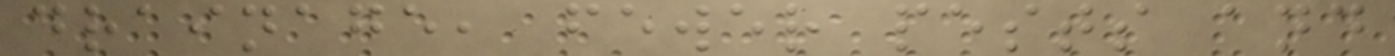drainage, fewer pests and
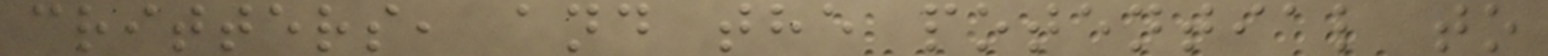critters, and the potential to
